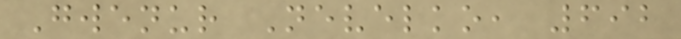Gwenur Nevelko, 692
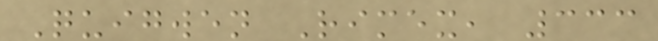Quigwen Rimex, 333
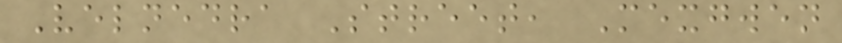Velnedra Street, Mexgwen
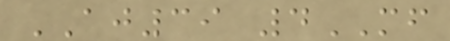AJ39 4MF
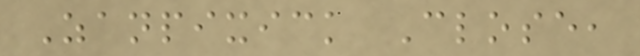Zanpixick Close,
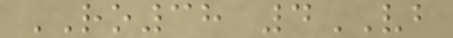RO38 4VB
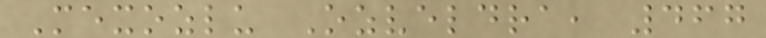Mexozlu Ozveldra, 467
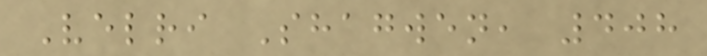Velri Shagwen, 408
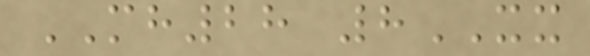MH28 8XX
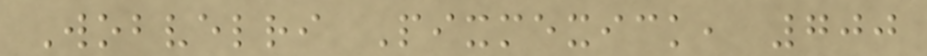Wobvelri Pixmexick, 700
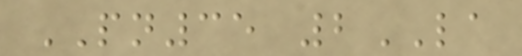PN35 2LA
